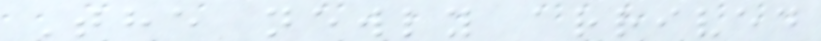The newly arrived
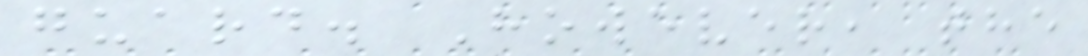guard. However, the
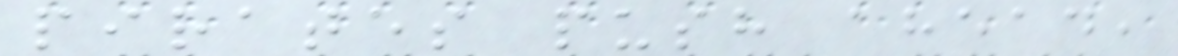pirates push ahead,
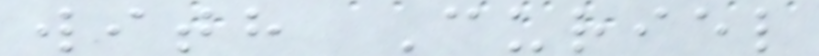with Curiel
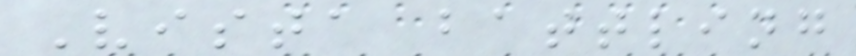Vista battling
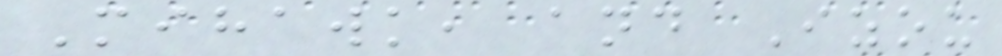Mihawk, and Izou
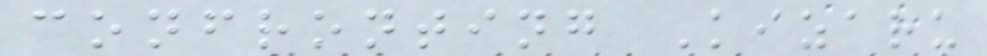confronting Kizaru
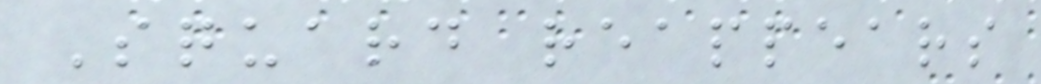Squard reappears
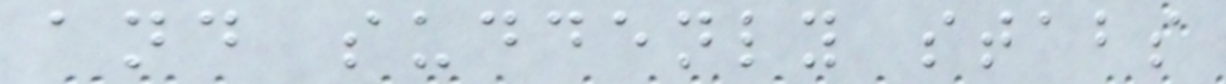and suddenly stabs
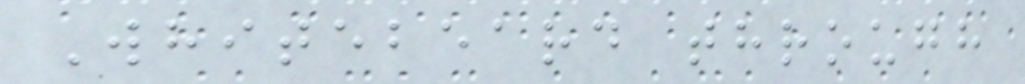Whitebeard through
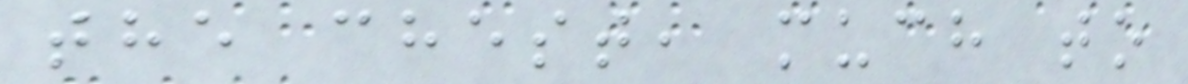the chest, much to
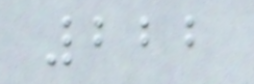222
